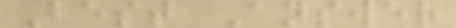Best Answer
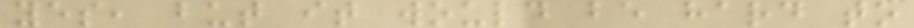yes, but it would be hard to
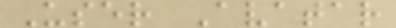User Avatar
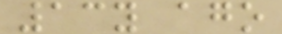13y ago
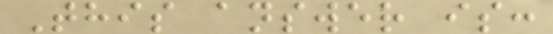This answer is:
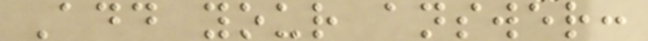Add your answer:
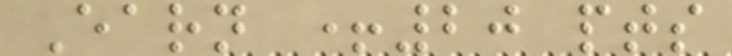Earn +20 pts
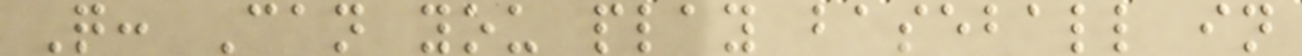Q: Can you play baseball in
